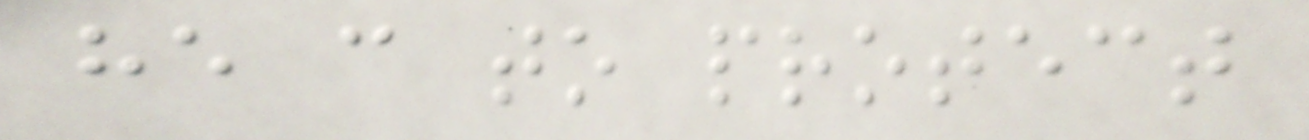he can to protect
